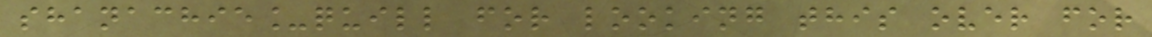shanachie_quill for looking this over for
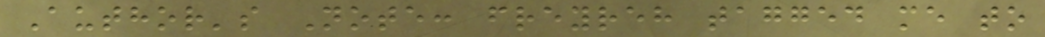Author's Note: freyreh tagged me to
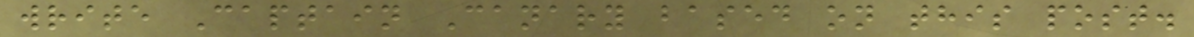write Captain Canary based on this post.
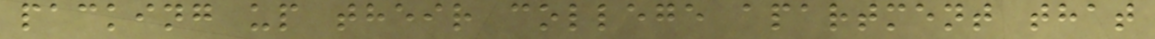packing up their college apartment that
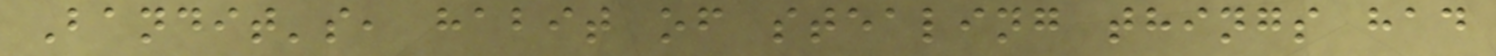Bandit's, habit of stealing things had
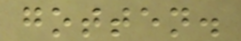gotten.
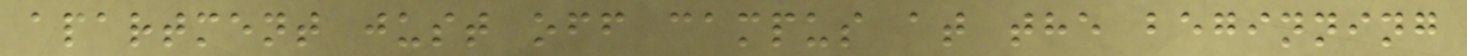apartment just off campus at the beginning
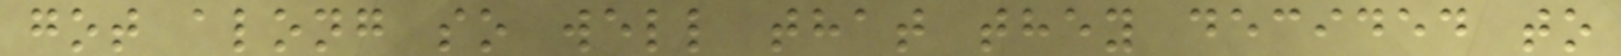got along so well that they decided to
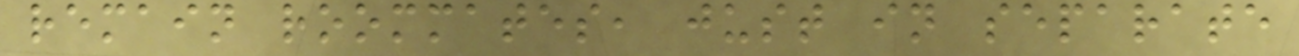remain roommates, just in separate
